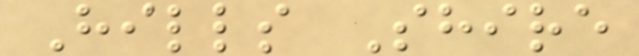Hills Shire
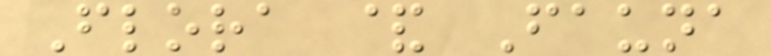Flora & Fauna
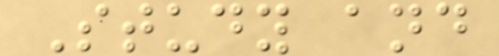Study and
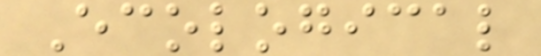Ecological
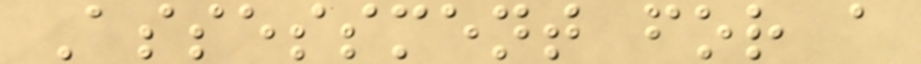Assessment for a
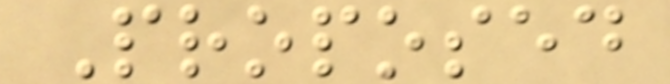Proposed
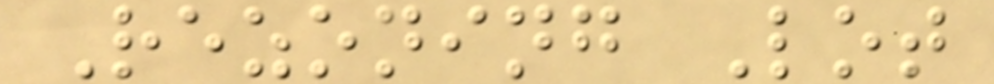Rezoning Lot
